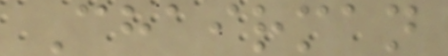Chairman
